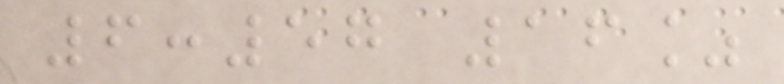6:57 16%
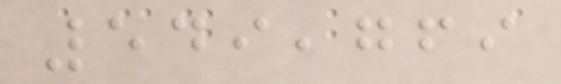549,769
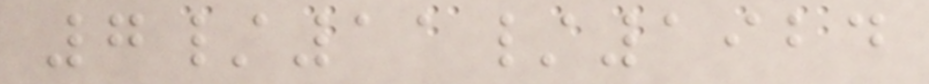7/11/1924
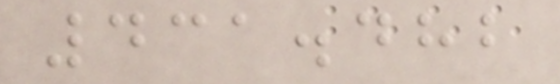431.482
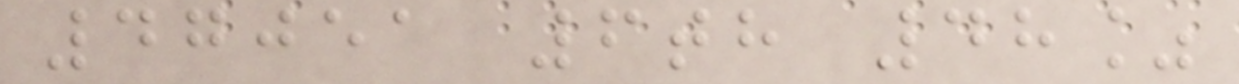47051 6th 48%
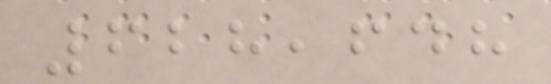628,648
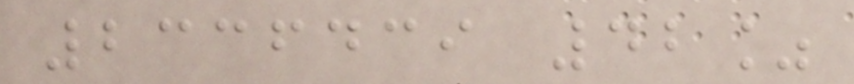2336439 42%
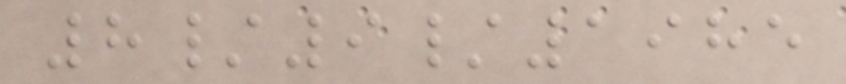8/9/1985
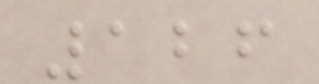126
